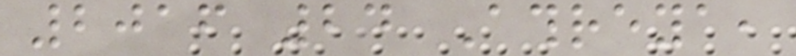2016 24 Athreya,
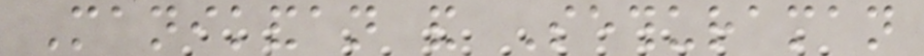Manikandan and Sethuraman
